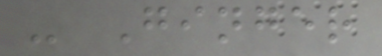- Ginger
